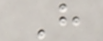H
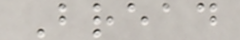Bread
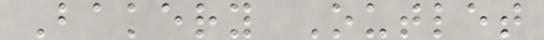Bakery Outlet
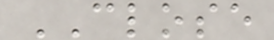CLOSE
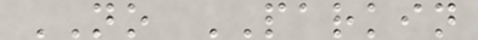NO PARKIN
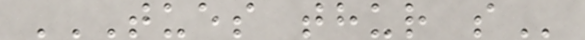TUES THUR S
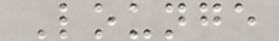Lounge
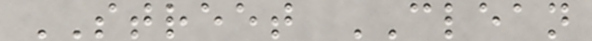STREET CLEAN
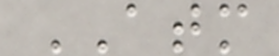ATM
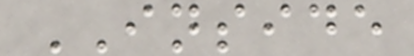INSIDE
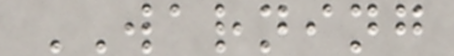WARNING
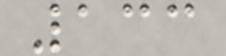133
